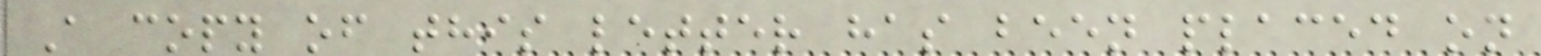A copy of this letter has been placed on
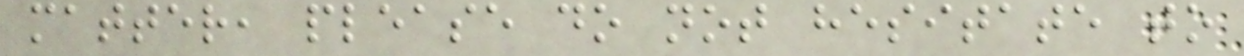matter, please do not hesitate to
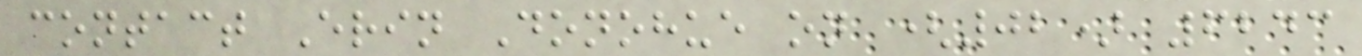contact Erin Donohue on (02) 6243
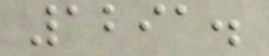1291.
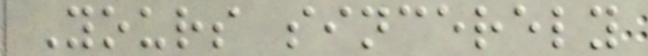Yours sincerely
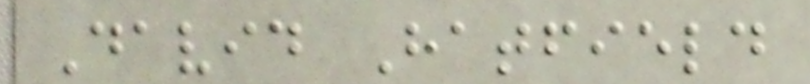David Hatfield
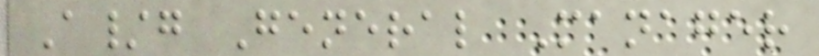A/g General Manager
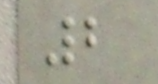2
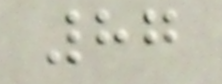87
